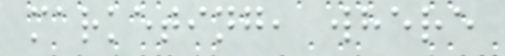marketing, where
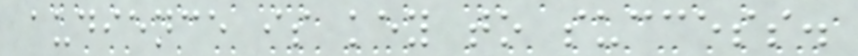audience is key to success.
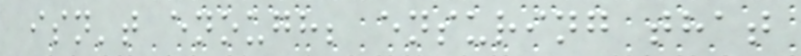isn't enough; ensuring that
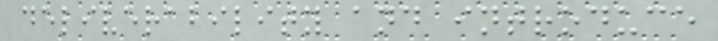deliverability and introduce
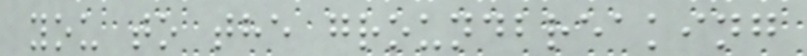you to the groundbreaking
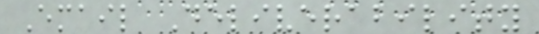Email Deliverability
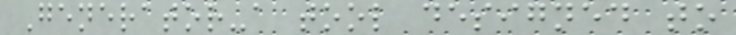Generator-a tool designed to
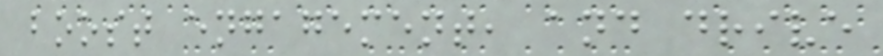boost engagement, and drive
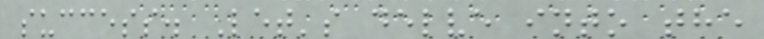success. Let's delve into the
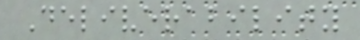Deliverability
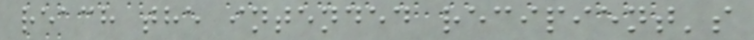reach the intended recipient's
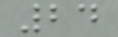24
